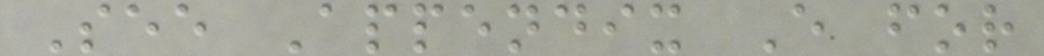See Appendix E for
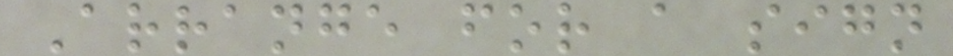Arrange for a sign
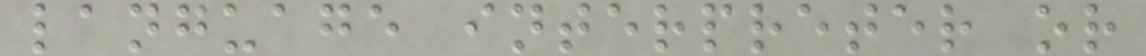language interpreter or
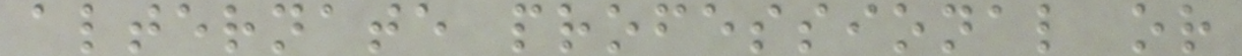alternate professional or
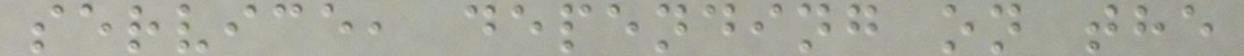service, depending on the
